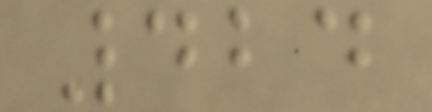424
